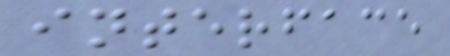interface
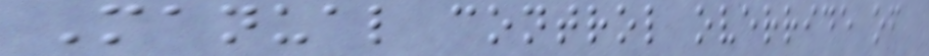Manual control override of
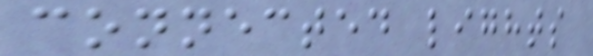connected lights
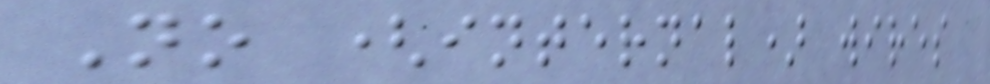No (internal) wires
